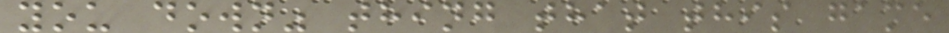you down" thing that this game
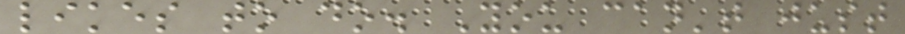likes to do. You can't just
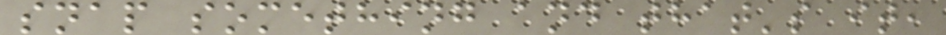snap something and that's it,
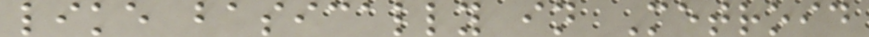like basically in Metroid
